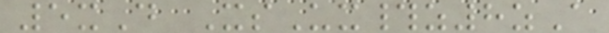5xD XsUx#z8zA
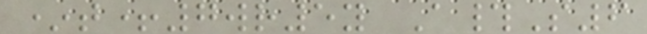*t+7wr5y A#S6
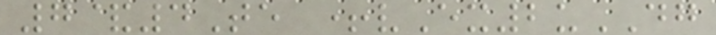7&4Te +vEx2uDG
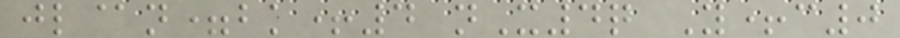jl@n=bk+4 nX4q Y+c0
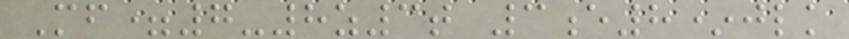Mf=7-8z3t 3e8*jlk
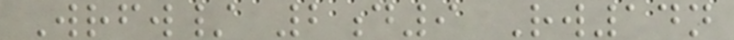Wrfw/ 2d9 Rw14n
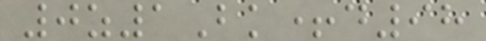0z1Bk+d98
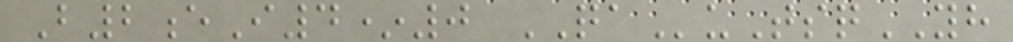B2eI4*0 QAuTsqYH
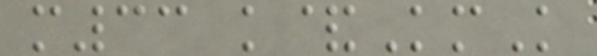m33 k&KmK
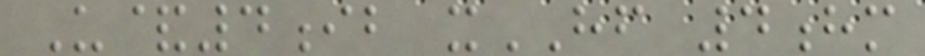U&4ib xHF 4hm
